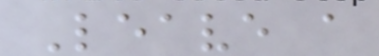Leave a
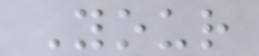Your
